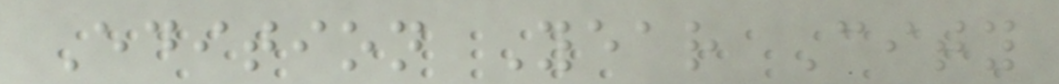Edition Year City
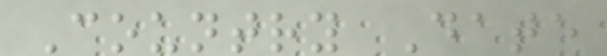Country Date
